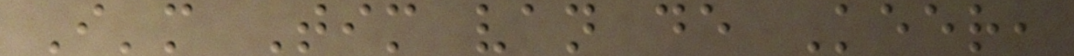I'm Tim van de Keer,
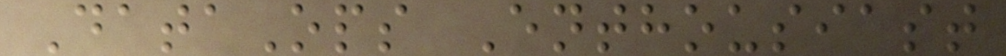DataOps Enthousiast
